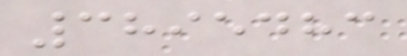3895483
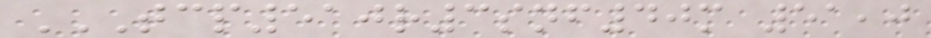TCP510R3SNF40M 51,0
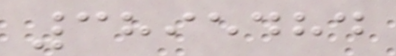3895484
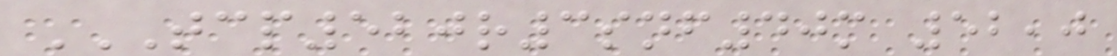TCP520R3SNF40M 52,0
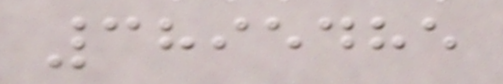3895485
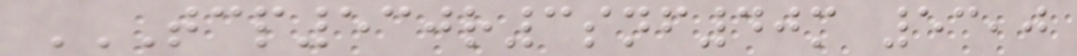TCP530R3SNF40M 53,0
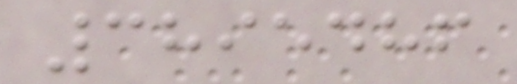3895486
